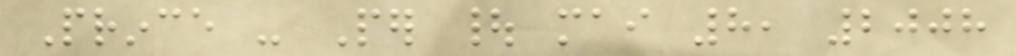Prince - Per | mai 8, 2008
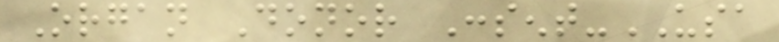Organ Donor Consent-USA
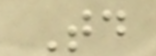Today
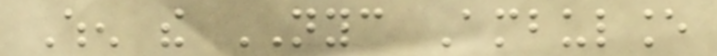When the NYC Ambulance
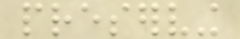preserving
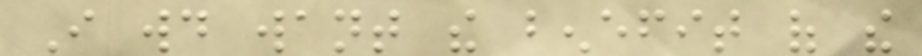I would want the benefit of the
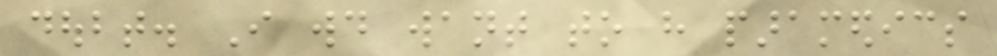doubt. I would want to have paramedics
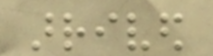arrived
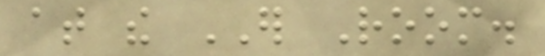at the ER Room.
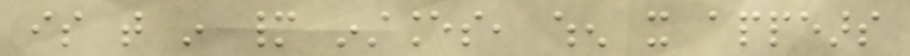is that in many instances, when it appears
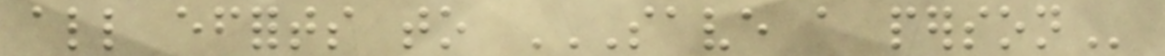all efforts to SAVE A PERSON
